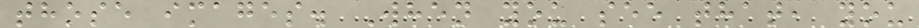those images. When you see that, you
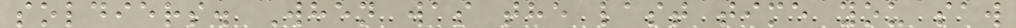soldiers. When was the last time you saw
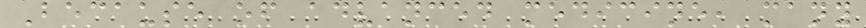Because of advanced medicine, many
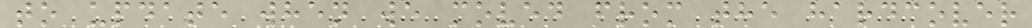to update when we moved from the hardcover
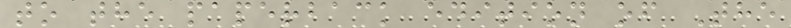to the paperback edition of The
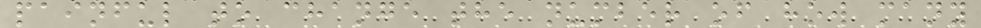painful to change the number of how many
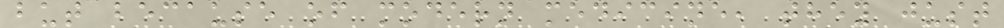but because of modern medicine, they just
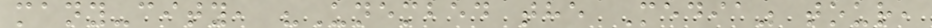many-city, "Unembed the Media" tour,
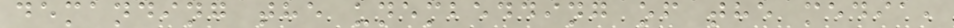demanding the unembedding of the media,
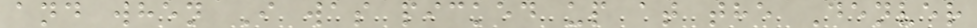and when I was picked up at the Denver
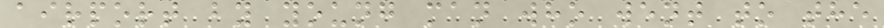airport by young man who went to the
